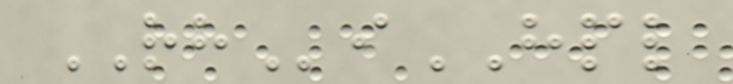RHiHPL
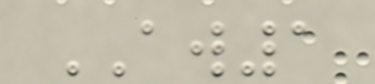AW1
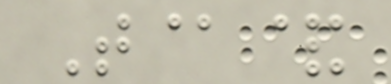T@&
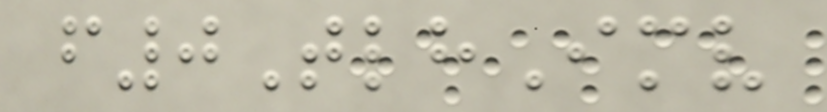f0TlhImv
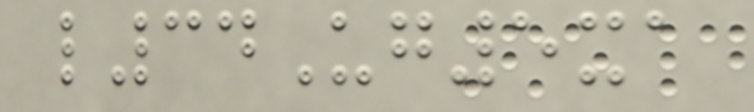l34Ug5xa
